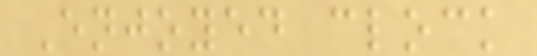Enjoyed clock
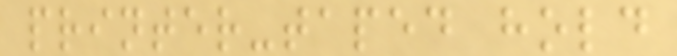printer-taped hold
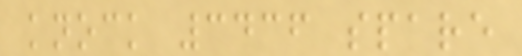knock 3436 spare
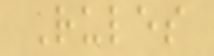Rules
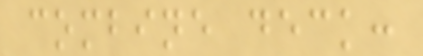combine deck:
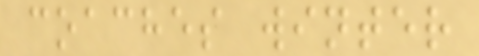coaches winter
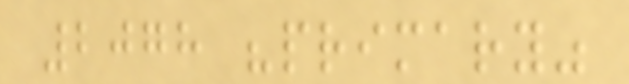2078 "primary"
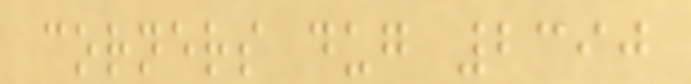corners dug 2390
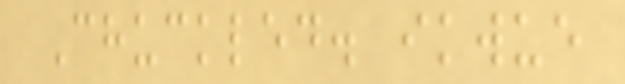Chuckled. ikwue
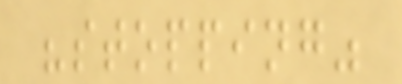"stopping"
